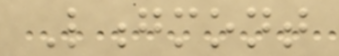Longmont
